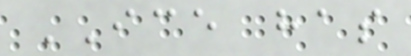ICE has
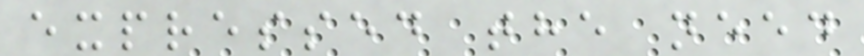expressed the need
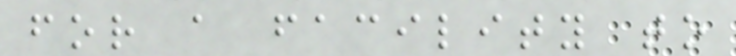for a facility to
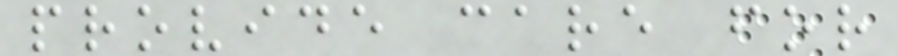provide care for
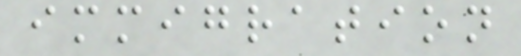immigration
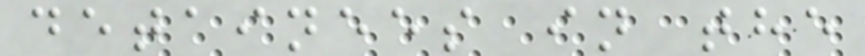detainees in the
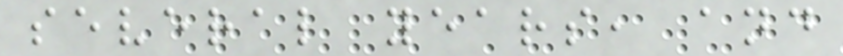several years, and
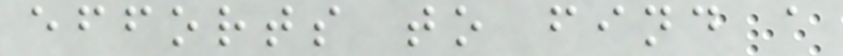efforts to find a
